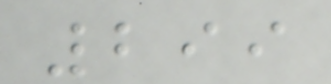299
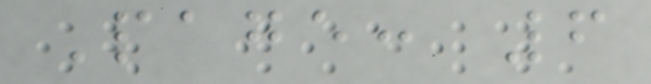Page: 6
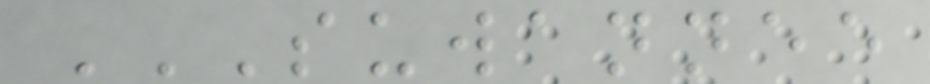SUWANNEE
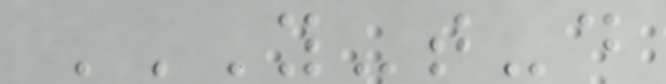Y-T-D
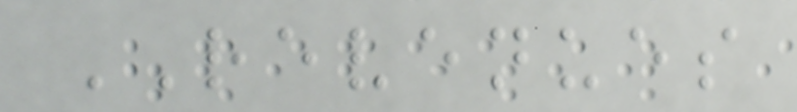REVENUES
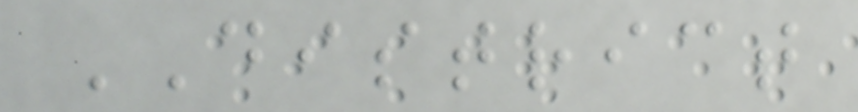DISTRICT
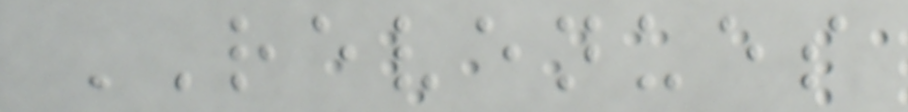REVENUES
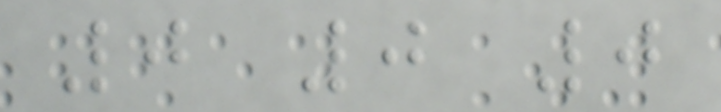0 0 0
